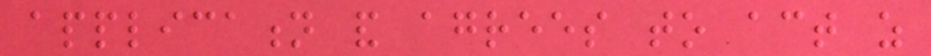application and agrees to act as
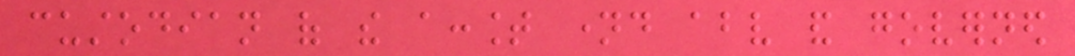custodian of the account named above and governed
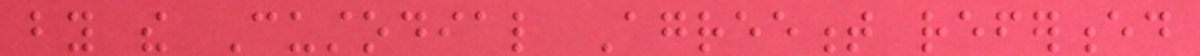by the Custodial Agreement referenced
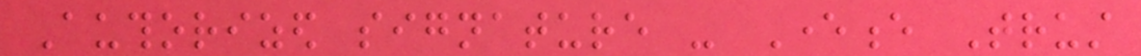Authorized signature - Everence Trust
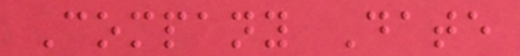Company Date
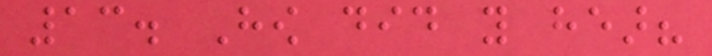13. How did you hear?
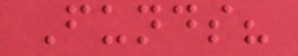Funds?
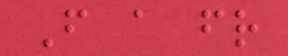From a friend
